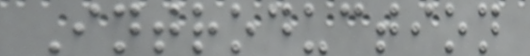Introduction
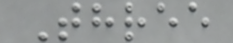Three
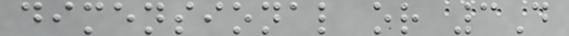dimensional or 3D
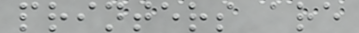printers are
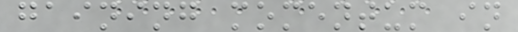gaining momentum in
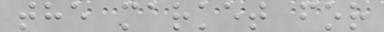the market for
